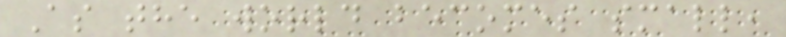As the world becomes small,
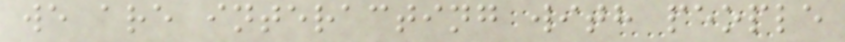we are interacting with people
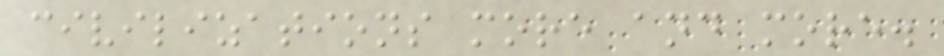civilizations more and more.
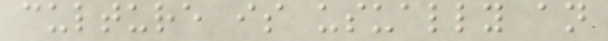culture is usually an
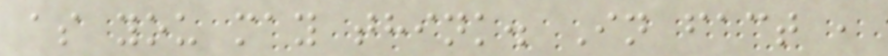as you may think. In fact ,
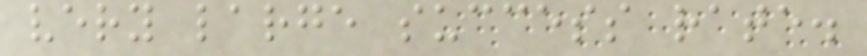very large success rate.
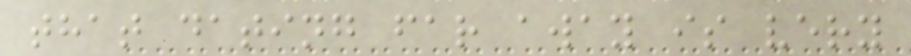that dating far away is very
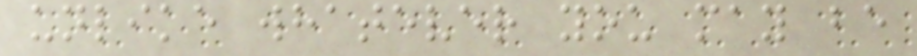unlike whatever you may be
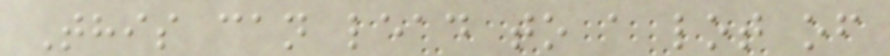This can lead to a lot of
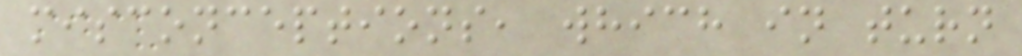misconceptions, which in turn
